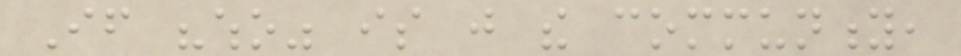If "who" is just the community,
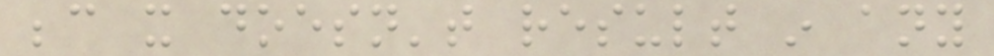because it doesn't result in any
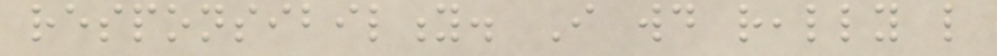responsibility. I would really like
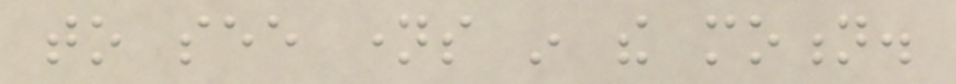to see names in the motion.
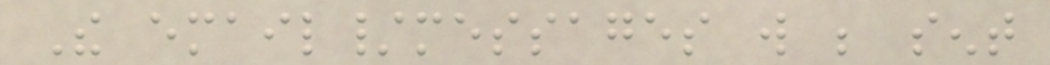The email/messages will be sent
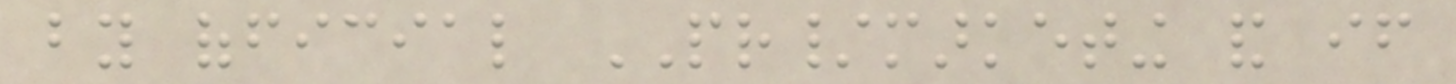by official PR/marketing and if
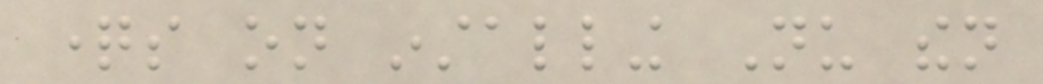questions on installing Nu then
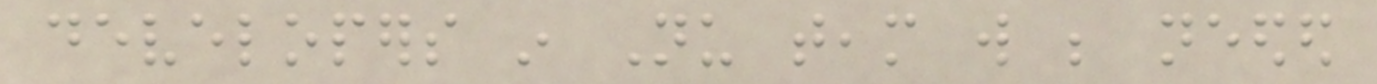developers in Nu team will be needed
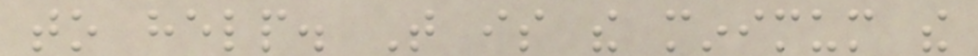to help. That is the minimum the
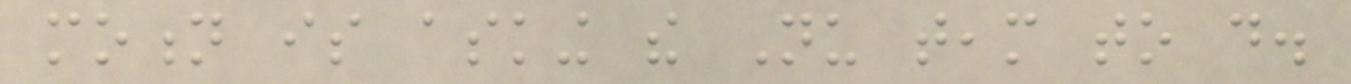motion is asking the Nu team to do.
